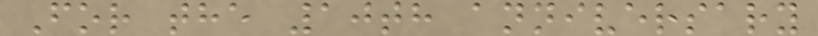For the 10th anniversary
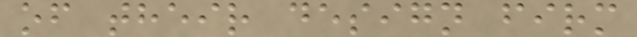of their design firm
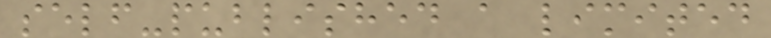self-published a limited
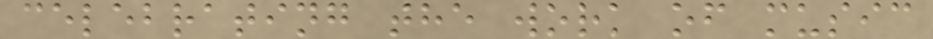celebrating the work of music
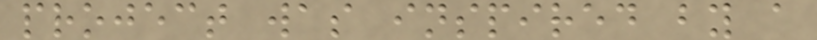project was inspired by a
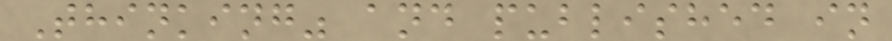Thinking" and published in
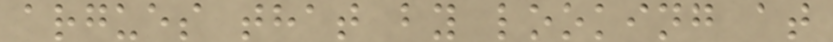argues that by looking at
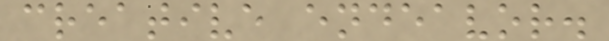creative endeavor.
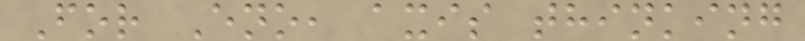For Eno, axis thinking
